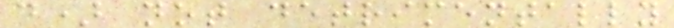d) not detrimentally
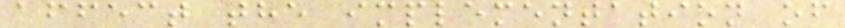affect the implementation of
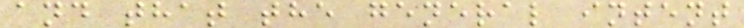and that the general intent
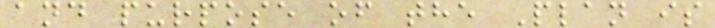and purpose of the Plan is
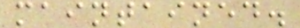maintained.
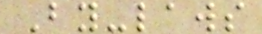By-laws
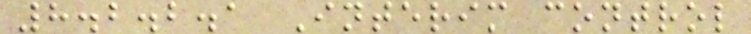8.2.2.1 Interim control
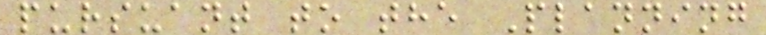pursuant to the Planning
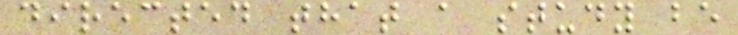directed that a study be
